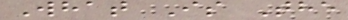What Is The
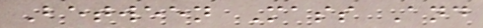Between Mass And
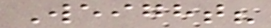Weight?
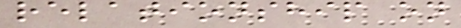relationship on
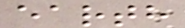earth
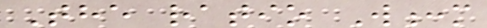The ratio W:m
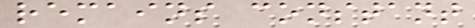remains constant
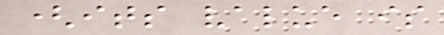(its value is
